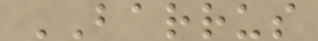BARRUS
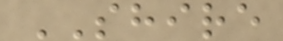SHIRE
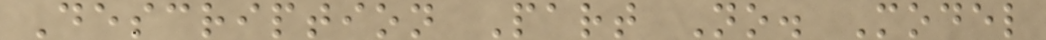Description Part No. Model
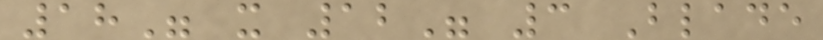18" x 12" 3 Blade
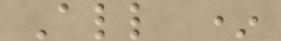All *
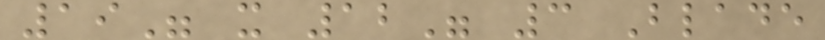19" x 12" 3 Blade
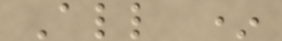All *
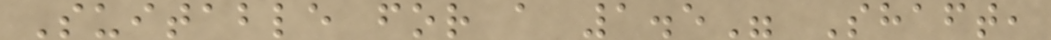Suitable for a 1.5" Shaft,
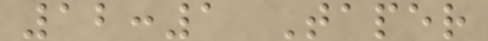12:1 Taper
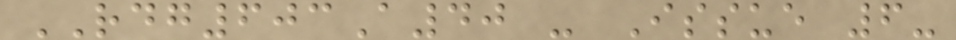RDG603A40 - Issue 6-
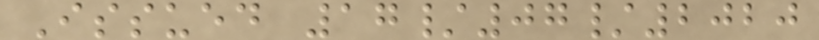Issued 17/07/2020
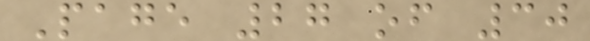Page 27 of 30
